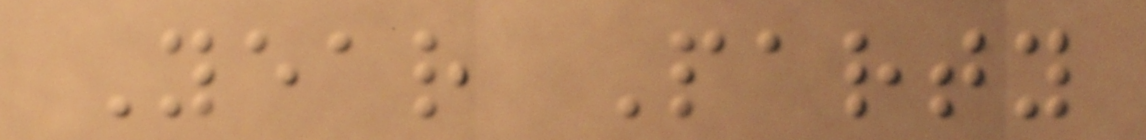Year Party
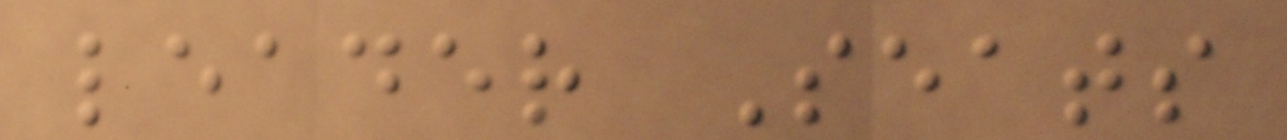leader Seats
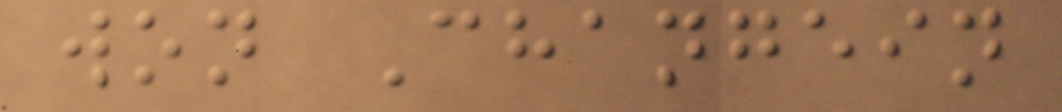won Changein
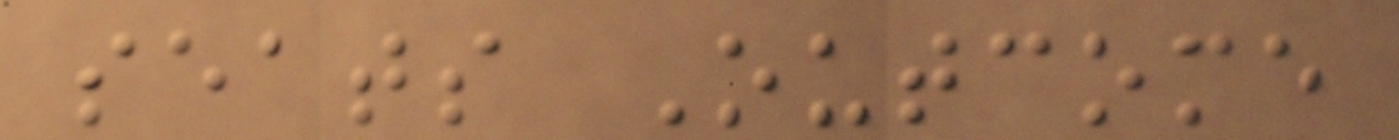seats Outcome
